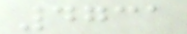4731
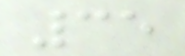35
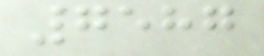7587
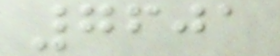7601
